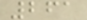261
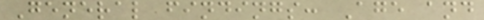General findings: Age and
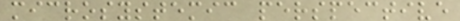microsystemic perspective
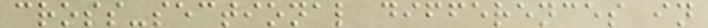cross-sectional differences in
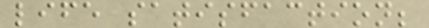life satisfaction;
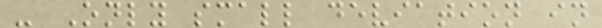- Only small deviation in
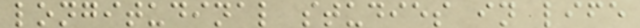longitudinal studies in life
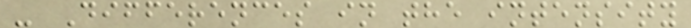- Differences in the intensity
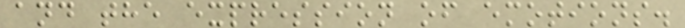and the expression of emotions.
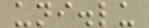uni.lu
